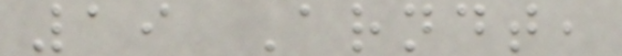19 Arndt,
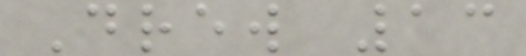Drew 13
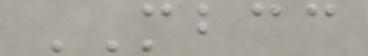MBCC
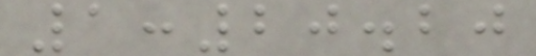1:20.20
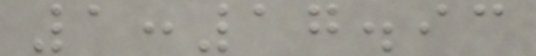1:17.93
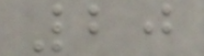20
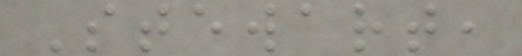Stewart,
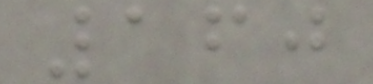160
